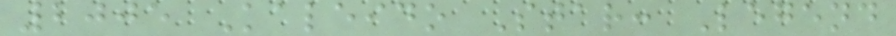2005 Kaleido Star: Legend
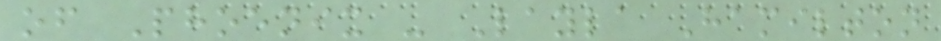of Phoenix - Layla Hamilton
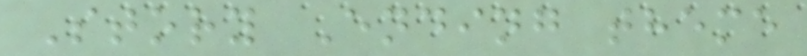Story Ending theme
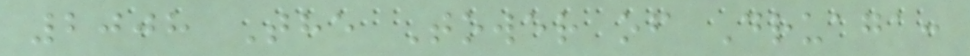2008 The Tower of Druaga:
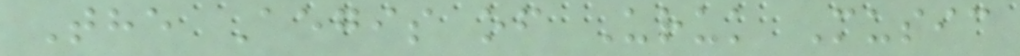The Aegis of Uruk Music
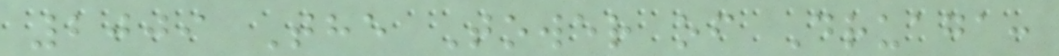2009 The Tower of Druaga:
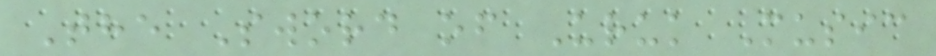The Sword of Uruk Music
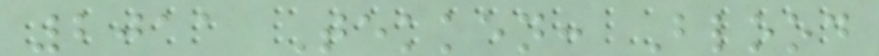2011 Tekken: Blood
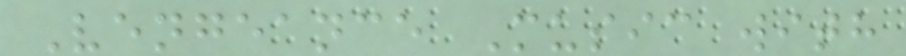Vengeance Music with
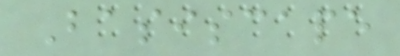Basiscape
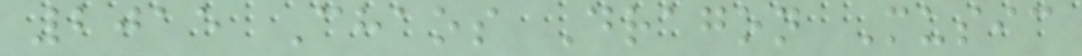2015 Chaos Dragon Music
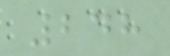248
